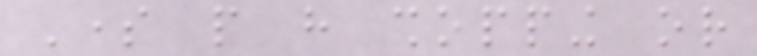Some people have shopping or
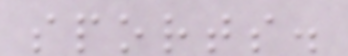sports.
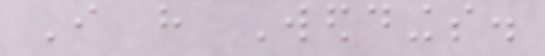I have Weddings.
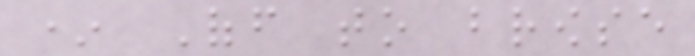* Off to browse
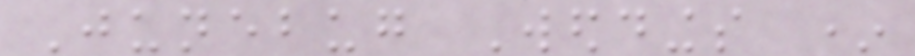Junebug Weddings *
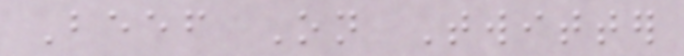Beef On Twitter
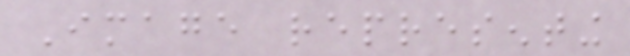Image representing
